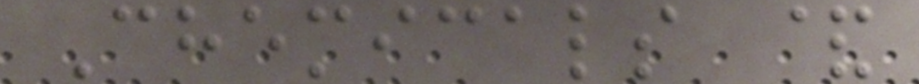Chemicals &
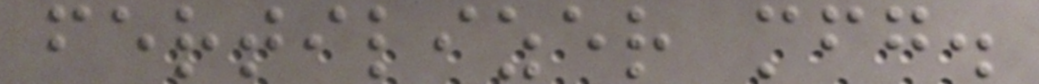fertilizer mfg.
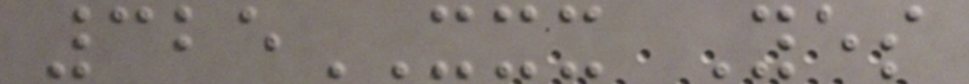325XXX Yes
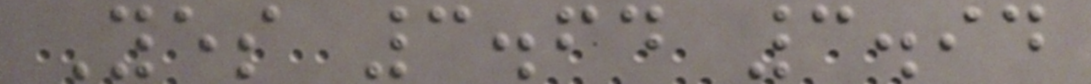Yes 3.64 3.94
